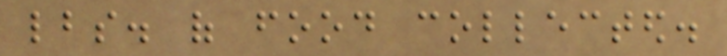lbs. of food collected.
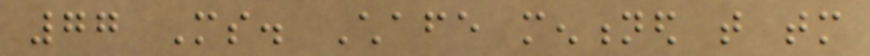77 Ms. Chafe mentioned that tomorrow
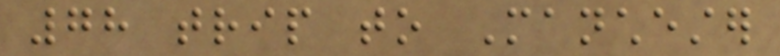78 trip to Manchester
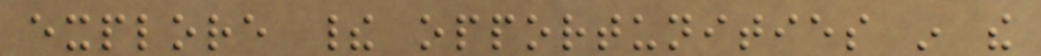explore their opportunities in the
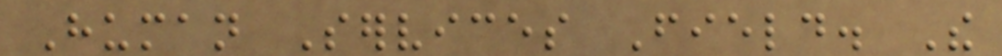Human Services Field. The
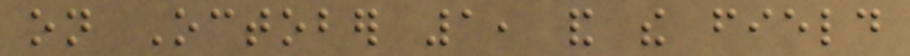on October 1, and the field
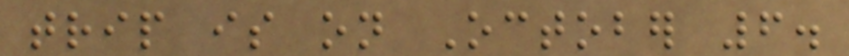trip is on October 6.
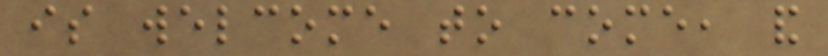is welcome to come, and
